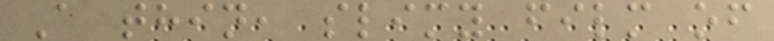A thin, slimy film of
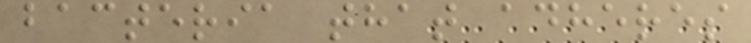bacteria that adheres
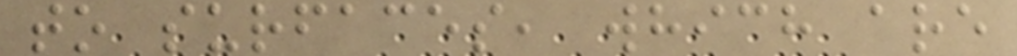to surfaces, which are
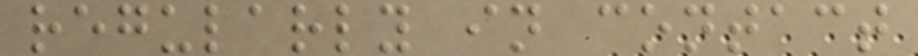regularly in contact
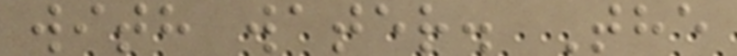with water. The
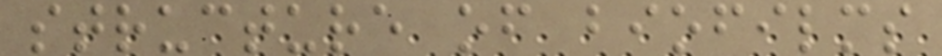structure of biofilms
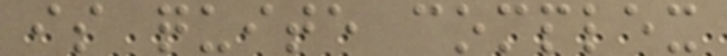is quite complex
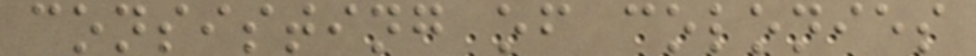consisting of colonies
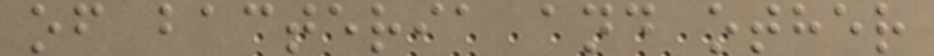of bacteria and other
